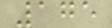175
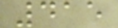415
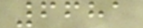6681
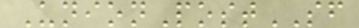UnionPostSF
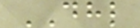DHL
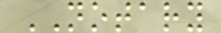NOTARY
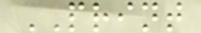PRINT
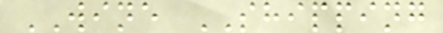WINE SHIPPING
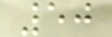50
